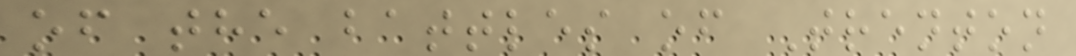of the battles of Trenton
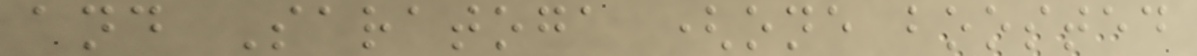and Saratoga (one boosted
